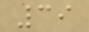39
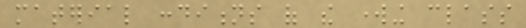material conditions of the working class
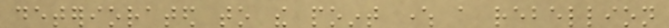deteriorated to the point where a rebellion
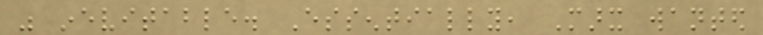was inevitable. Essentially, Marx wanted
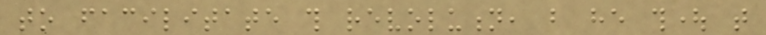to facilitate this revolution, but he thought that
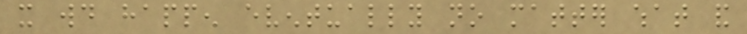it would happen eventually no matter what and
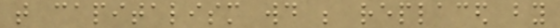that capitalism would be replaced by
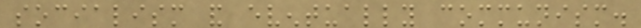socialism and eventually communism.
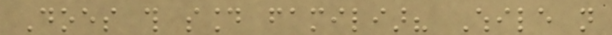Does this sound familiar? While not
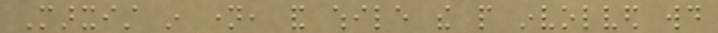Marxist in name, and while the people involved would
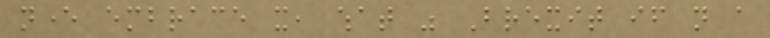never embrace it, what was Brexit if not a
